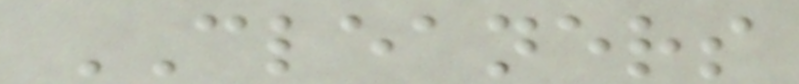CLEANERS
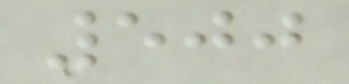500
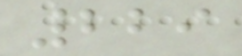229
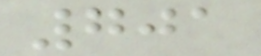701
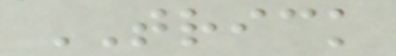TRICK
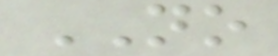NO
